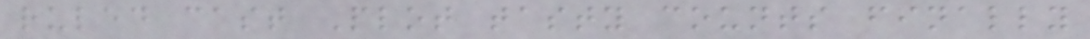ruled cast Plot tasty counts finally
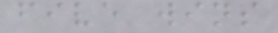five wins
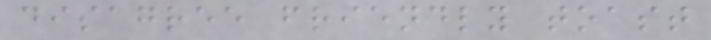disagree friendly toast
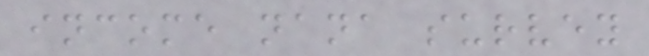income nana survey
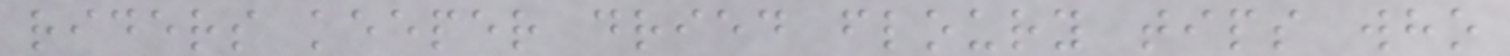riders keeper dried floury tips who
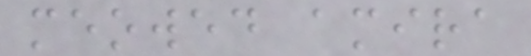meowed amira
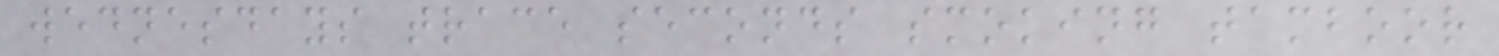wednesdays trace seconds smoking tamboor
